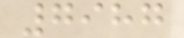7987
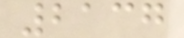2137
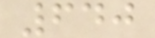640
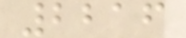2216
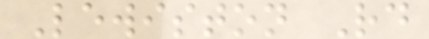Lewiston Rd
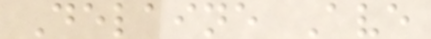Delaine Ave
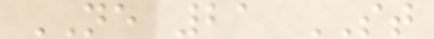NE 21 ST
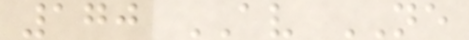170 AV NE
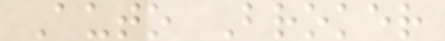Auto Broker
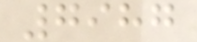7987
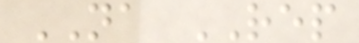NA REP
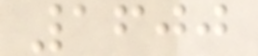1600
